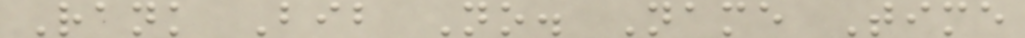Rank Bib No. Name Time
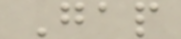Gap
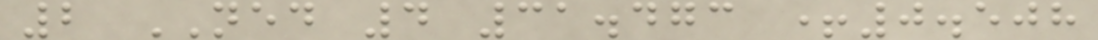2 NED 4 31.473 +0.508
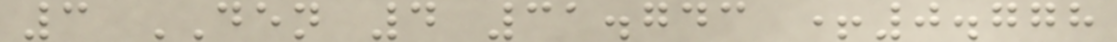3 DEN 4 31.743 +0.778
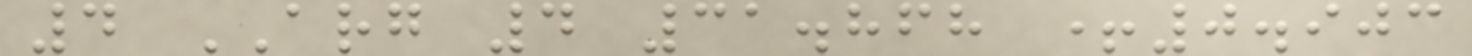4 ARG 4 31.868 +0.903
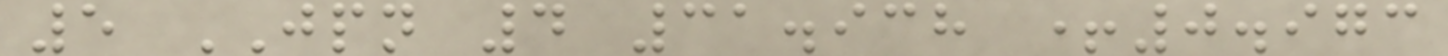5 JPN 4 31.938 +0.973
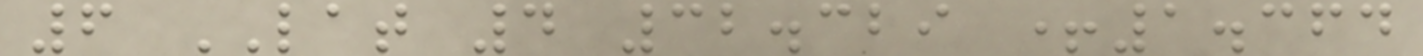6 LAT 4 32.329 +1.364
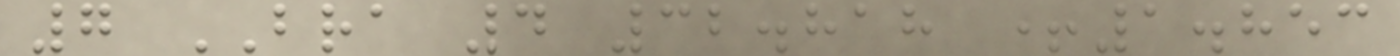7 BRA 4 32.818 +1.853
